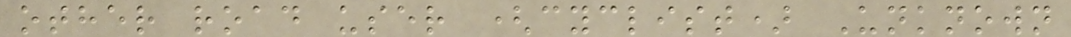other road user (cyclist) Unknown
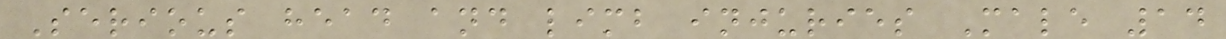Serious head and limb injuries Male 14
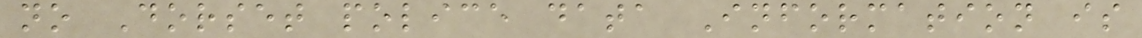no Dorset police data Information is
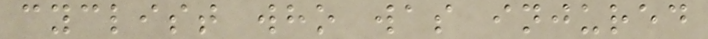cyclist who was injured
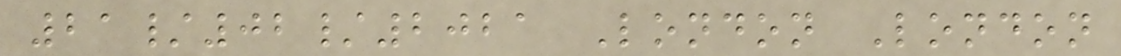21/02/2021 London London
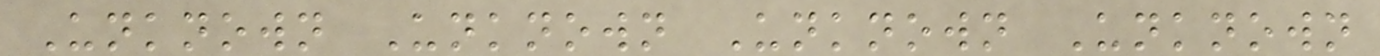Unknown Unknown Unknown Unknown
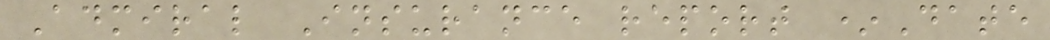Admiral Insurance report *Date
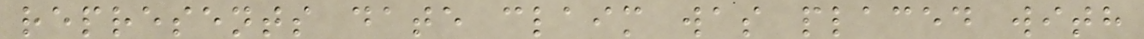represents date claim was placed with
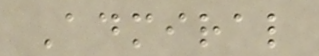Admiral
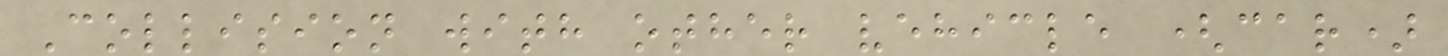Collision with other vehicle (car)
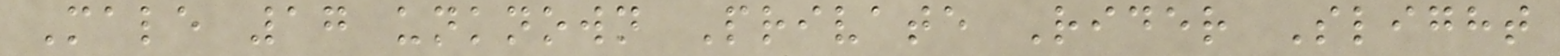Male 17 unknown Private Rider Slight
